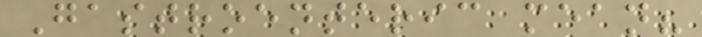Gastroenteric mean?
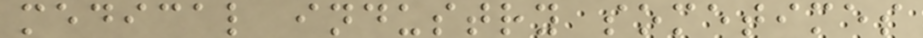medical industry sometimes
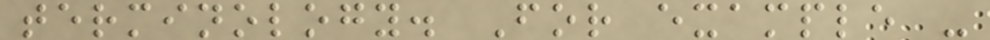terminology. For example -
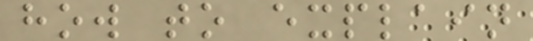how to explain
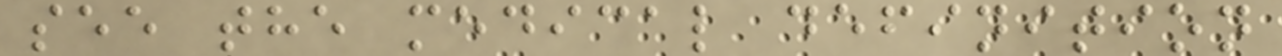see the medical definition
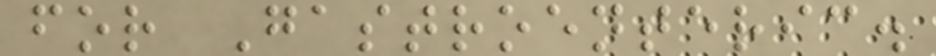for Gastroenteric.
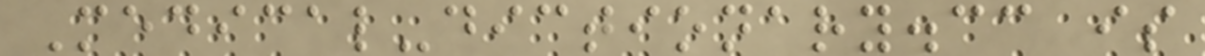Medical-dictionary.cc is
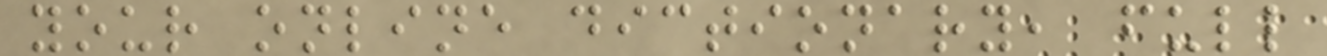your online dictionary, full
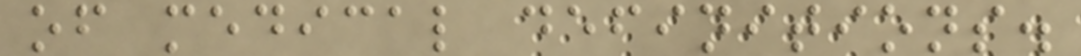of medical definitions.
